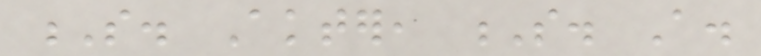S. Akter, S. A.
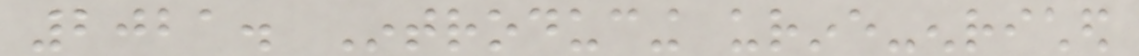2021. Introducing urine-enriched
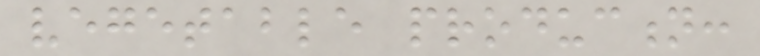vegetable production:
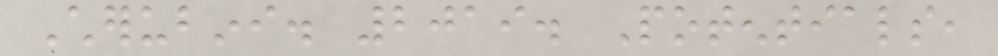Cherubini. 2019. Potentials,
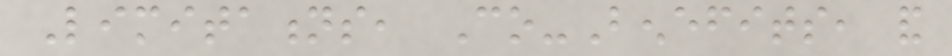Limitations, Co-Benefits, and
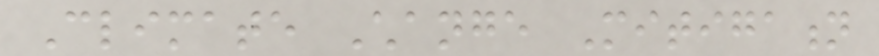Climate Change Mitigation
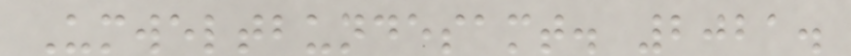Umweltbundesamt. 2021.
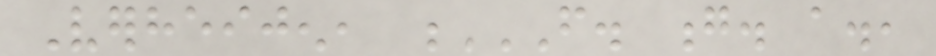Verheijen, F. G. A.,
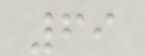69
